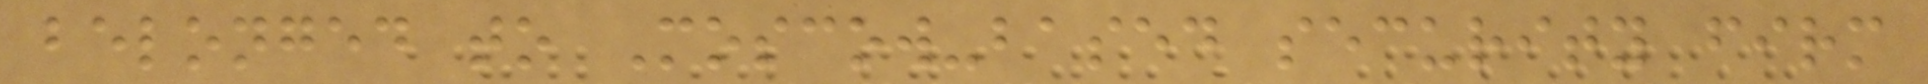belonged to Moscow-based security firm
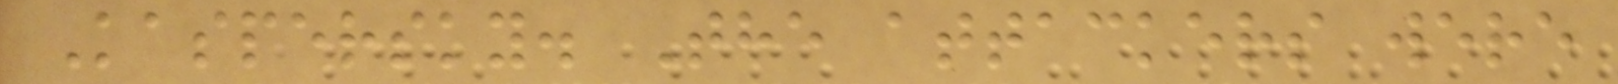Kaspersky. The attackers were
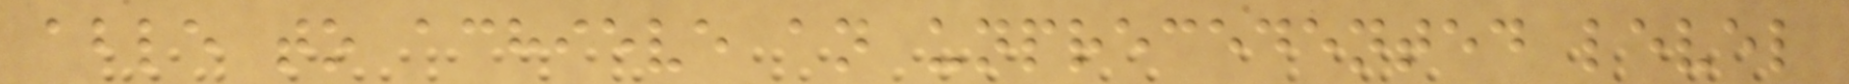able to achieve an unprecedented level
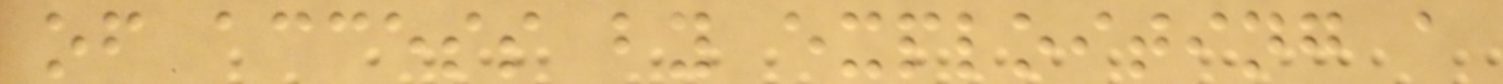of access by exploiting a
